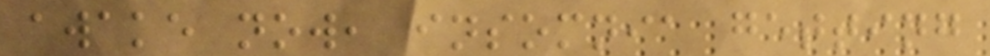awake now, insomnia getting
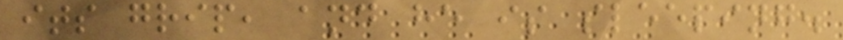its grip, and he is sleeping.
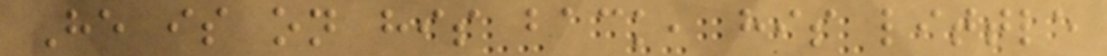He is on his back, his little
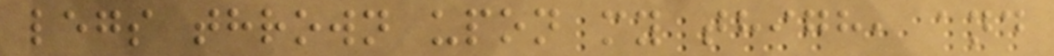legs thrown upon my thigh, and
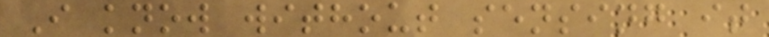I know without sensing it
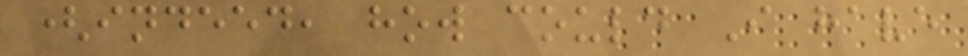(indeed, how could I have
